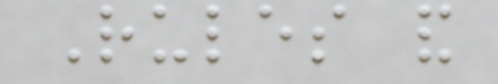Rules and
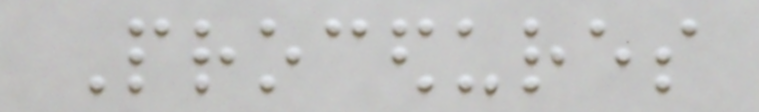Procedures
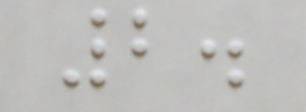2.
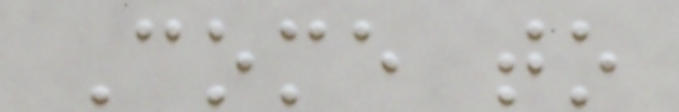Come to
